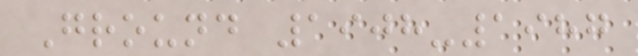Ground 1908-1987
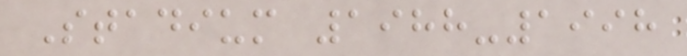Stadium 1988-1998
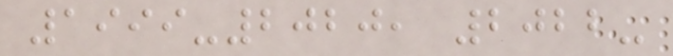1999-2020, 2022-
